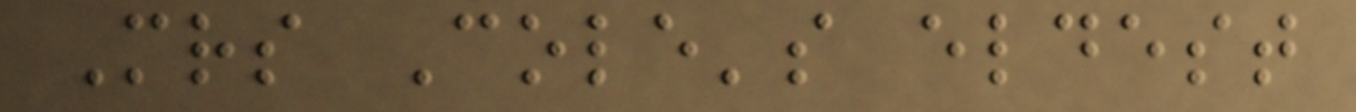Mrs Cole's eldest
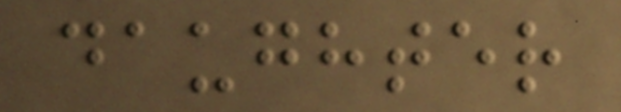daughter
